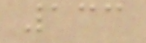133
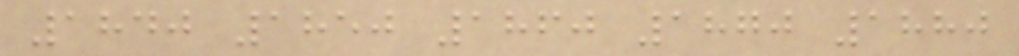1840 1850 1860 1870 1880
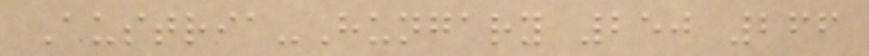Austria-Hungary 250 266
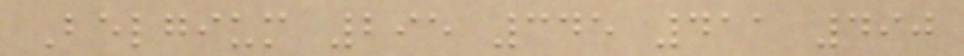Belgium 295 345 411 490
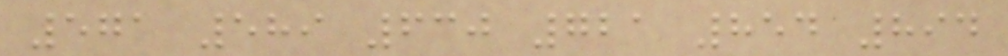571 589 630 721 854 894
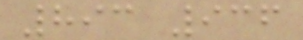893 936
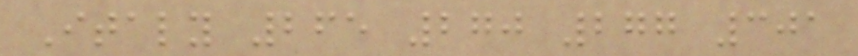Italy 265 270 277 301
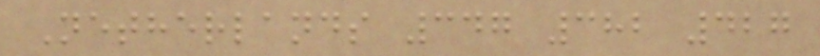Netherlands 347 382 427
